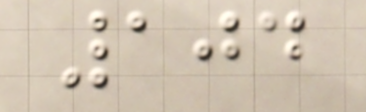104
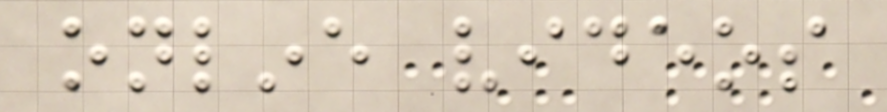online videos
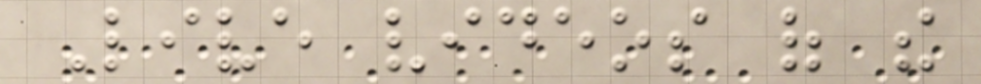Live videos of the
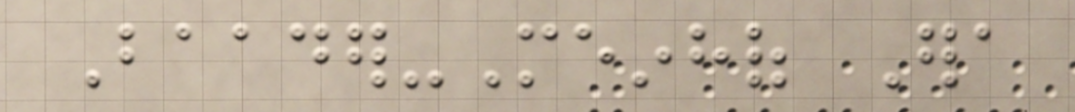Baader-Meinhof Era
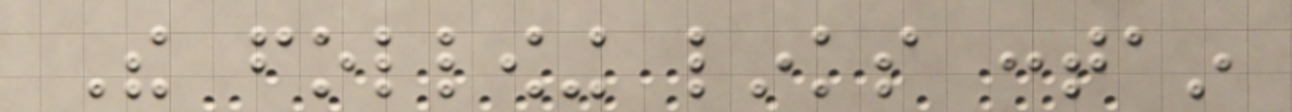The following links contain
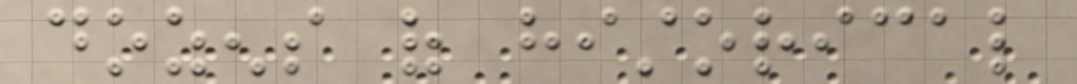dozens of historical
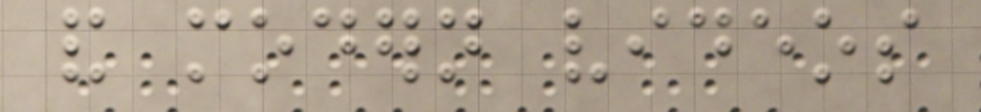and modern videos
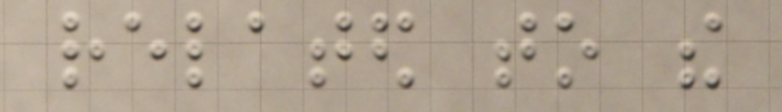related to the
